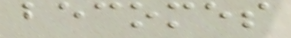becomes
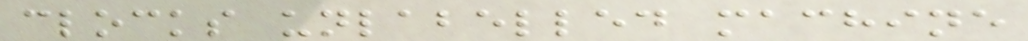clocks unlabelled machine
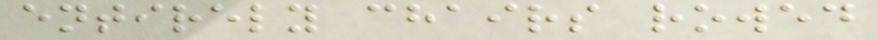entirely chairs rowed
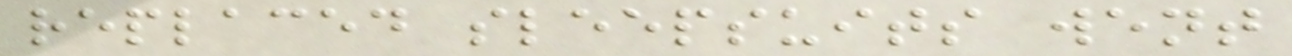replaced sleepsuits went
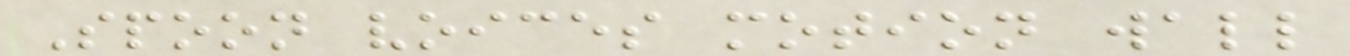Spoon voices motion wall
